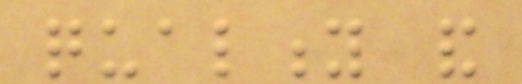quality and
